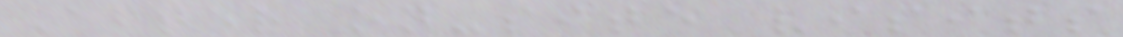After on-site visits
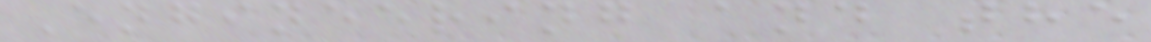Engineering and the
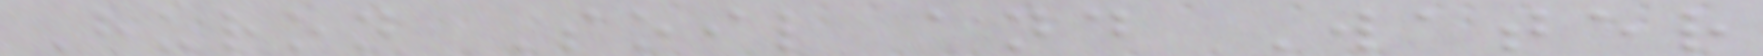Huron Soil and Water
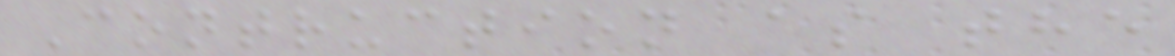Contruction as the
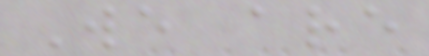We are
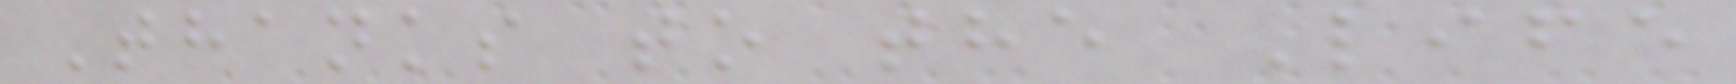Thanks to the Life
